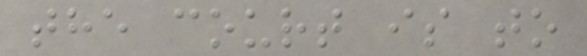the court is to
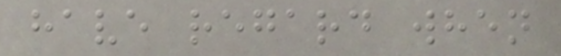have regard when
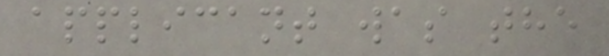applicant was the
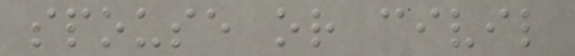spouse or civil
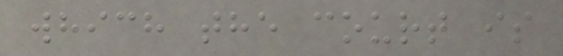which the court is
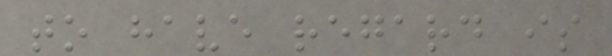to have regard is
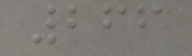266
